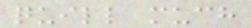quill much
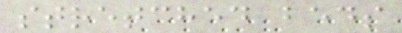stretched beds
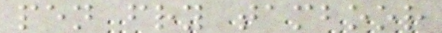pen fry tamboor
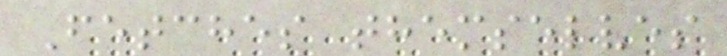Fetches themselves
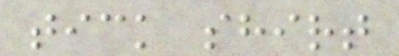tick shirt
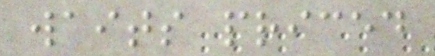waits priced
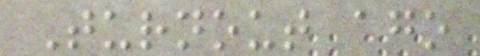Turnout ago
